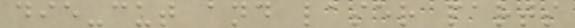die-cut and laser parts
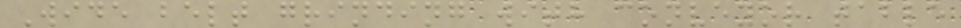Wide belt grinding with conveyor table
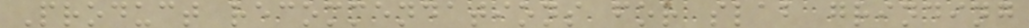Product recommendations for slab grinding
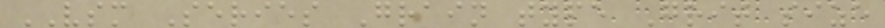VSM Series Grain type Grit size
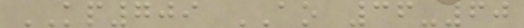KP709 AO 36-60
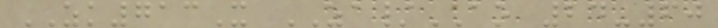ZK713X ZA/AO 24-60
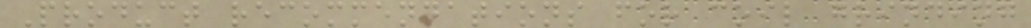Product recommendations for coil grinding
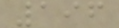196
